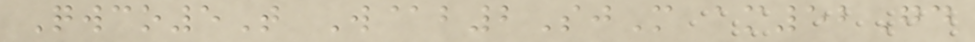Qwco5T W@b2SjM am52Gd
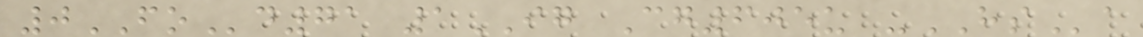0FOd71 1IG Cg605u -HSa
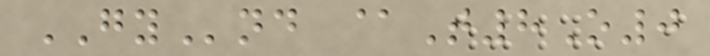GYnd @T8O0
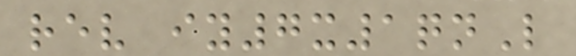rev iy7x1qnL
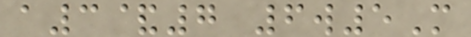a3&7 6w5M
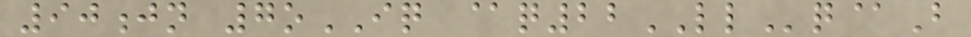90jn 7oIQ @q22LLq@B
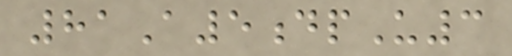81A5dpU3
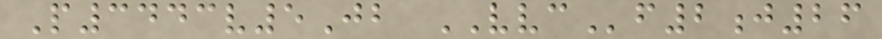P3443v5Jb VVCf2j26
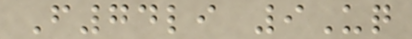F74li 9Uq
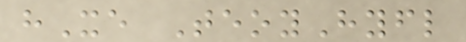hXe TeoyHyfl
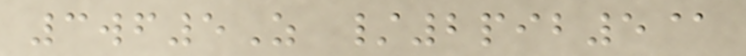3wf5Z /2pib5@
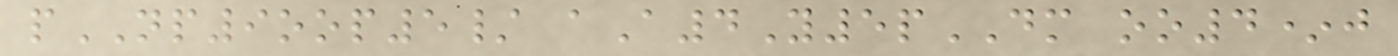pNP9oop5/ aA4Y5pDM oo4*j
